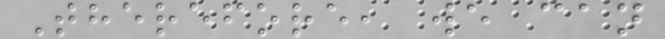Therefore, we can
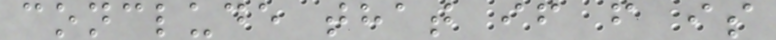conclude that if f is
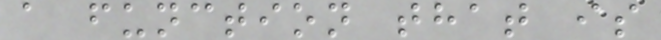a function that is
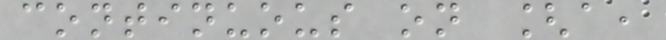continuous on [a,
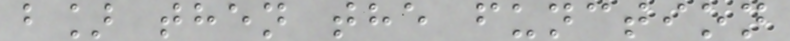b] then the function
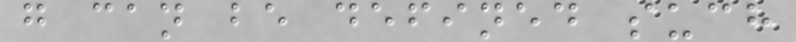g can be defined such
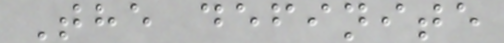The definite
